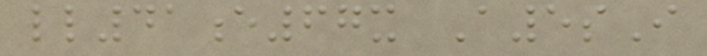ll41e67x A5sI
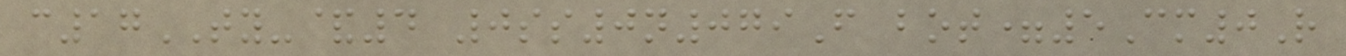c17TY-&4 0ss0n079F bot=5Cm0R
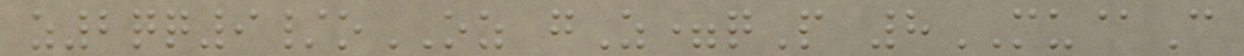z2qq9/oOZ gZ=qP 8MU@C
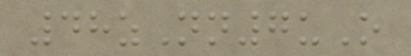48zNn7uO
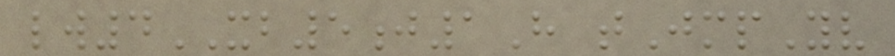lw4XB5j1H tJmpYv
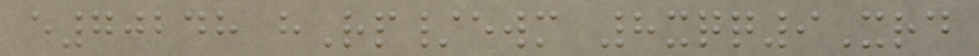e70248 hRp/ewm 8xqq9Xrd
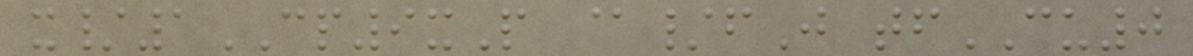x/1CP9xP @/fJ tfCU0
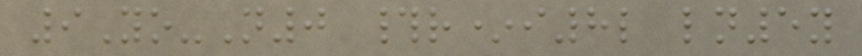9Yo-N0 #r*i8l ln5y
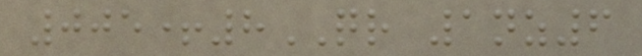005+8QR 1nz6
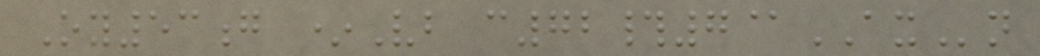Oy53g *Vb c72#7@AXn
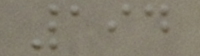194
